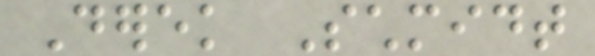Derek Schmidt
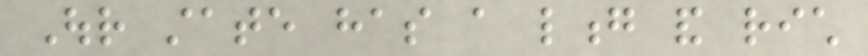Our state has a long and rich
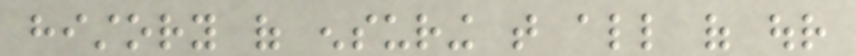history of ensuring that all of our
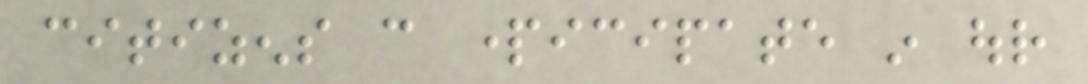citizens can participate in our
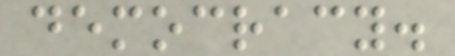democracy.
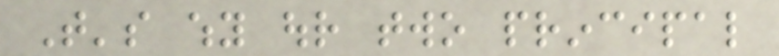That's why our two principal
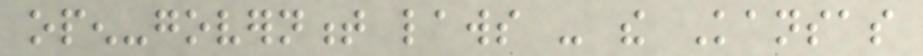open-government laws - the Kansas
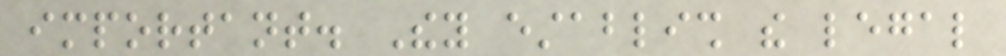important. They establish the legal
